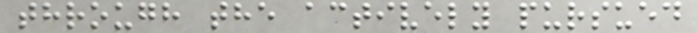through the actively pursued
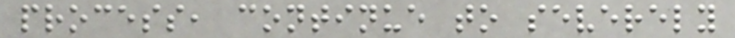process, continue to severely
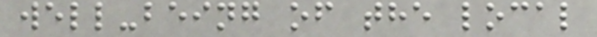well-being of the local
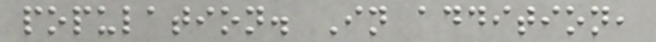population. In addition,
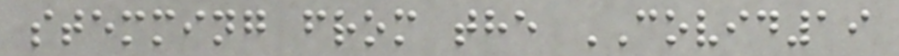stemming from the COVID19
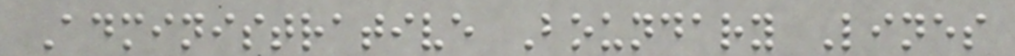Administrative Boundary Lines
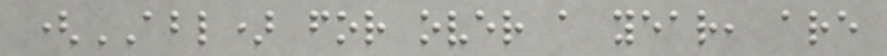(ABL) for over a year, are
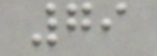79
